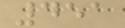451
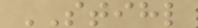STIHL
